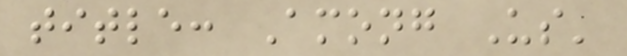title: Among Us'
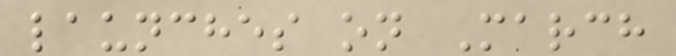launches on March
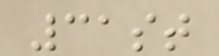31st
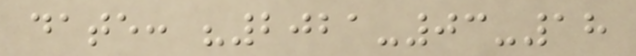date: "2021-03-18
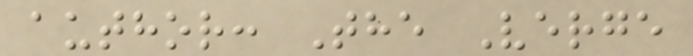author: The Verge
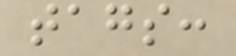tags:
